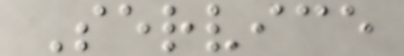Service
